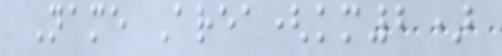Name Area(km2)
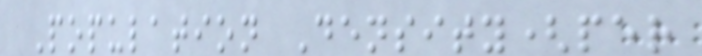Population Density(per
